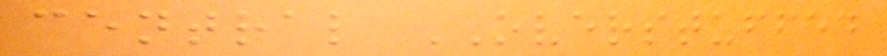central OVERSTUFFED
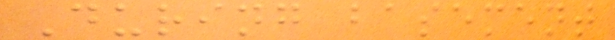During basement
